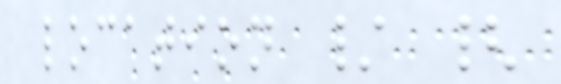location / {
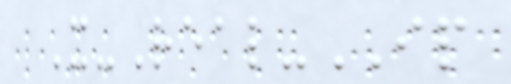X-Real-IP
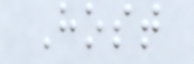Host
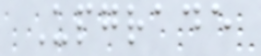Upgrade
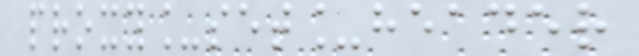proxy_set_header
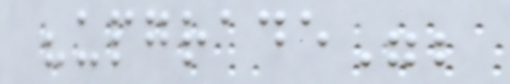"upgrade";
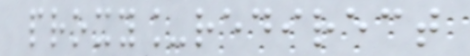proxy_redirect
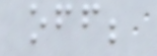off;
